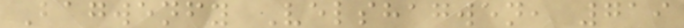Bagwenfy Velshagwen, 719
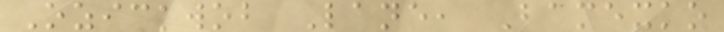Ozickwob Lane, Bamexko
